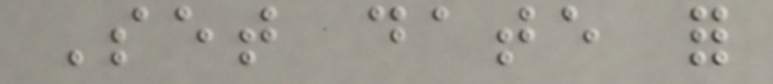Set date for
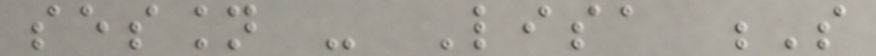session - Lisa S
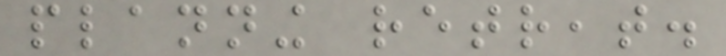planning retreat.
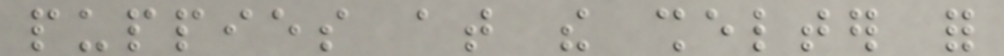puppies at the shelter for
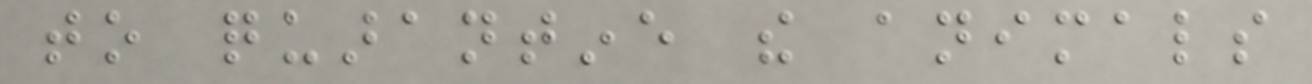to quarantine the animals
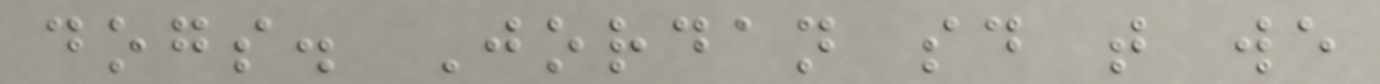dogs. Jordan said that we
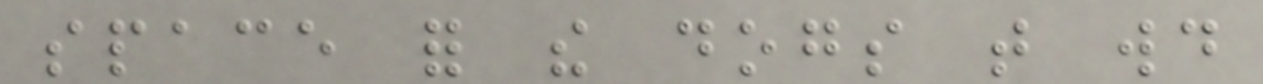space for the dogs that would
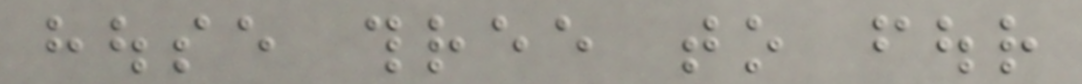house three to four
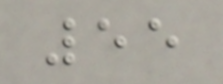55
